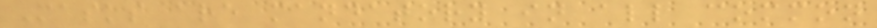Masks are mandatory in all common
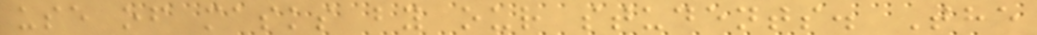use of masks by our students. The
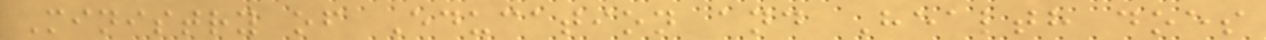Ministry of Education and Health does
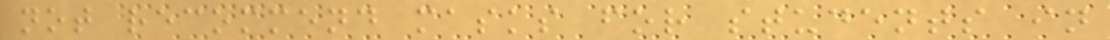not recommend masks for students in
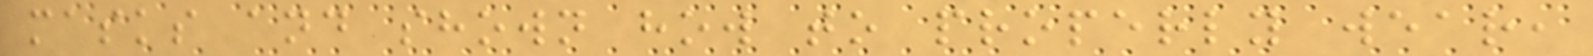masks and shown how to properly wear,
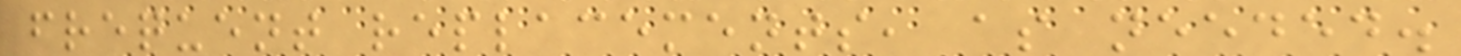frequent replacements, as needed.
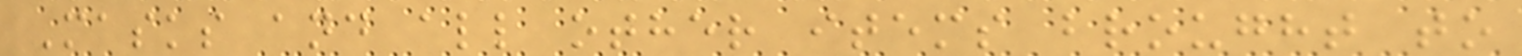Masks and all other items brought to
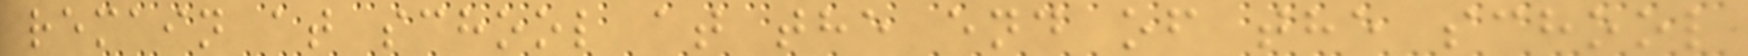remain at school at the end of the school
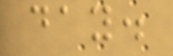day.
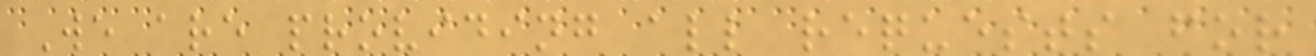We are providing all requests for
